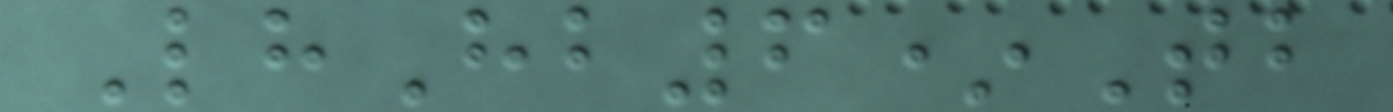LhHb6*Tb
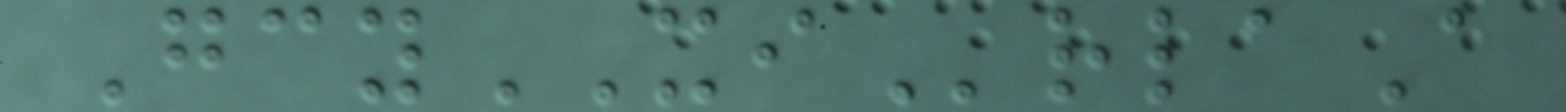GcyXIrlaA
